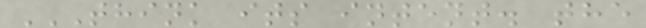THINK ITS INTENT. THE
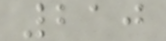210
